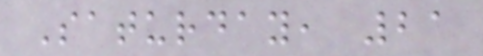Saturday, 21
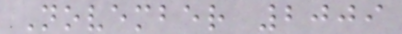November 2009
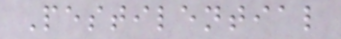Pestilential
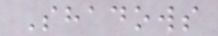Shadows
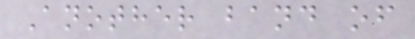Another band of
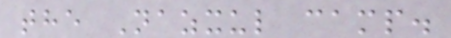the Nazxul camp.
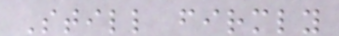Still firmly
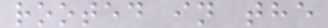rooted in the
